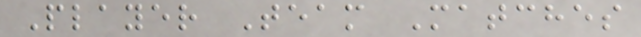Player Team Matches
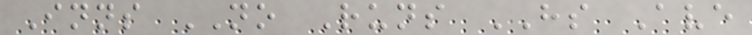Inns NO Runs HS Ave
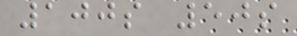100s 50s
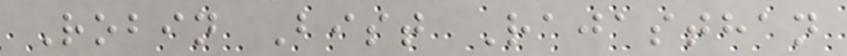Robin Bist Rajasthan
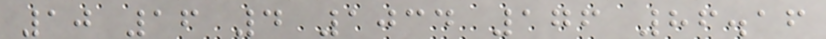10 16 4 1034 176 86.16
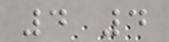4 4
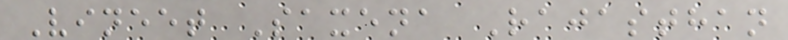Vineet Saxena Rajasthan
